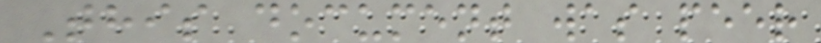This document was peer
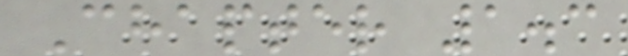Chapter 1.3
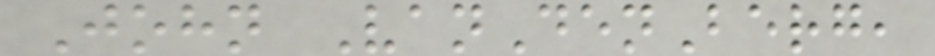John VanDenBerg,
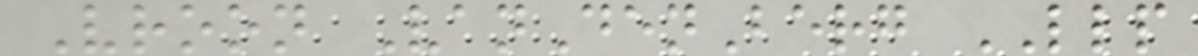Vroon VanDenBerg LLP
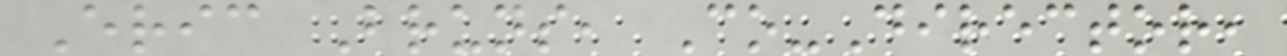Eric Bruns, Co-Director,
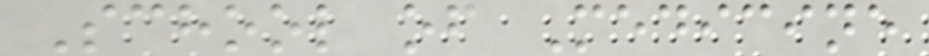School of Medicine
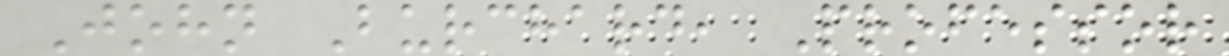John Burchard, Professor
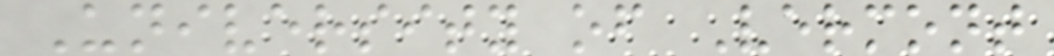University of Vermont
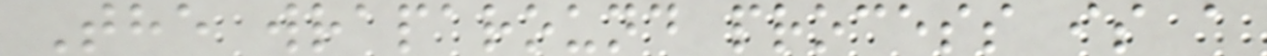The wraparound process is a
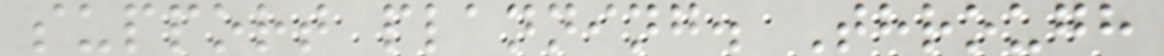support planning. Through
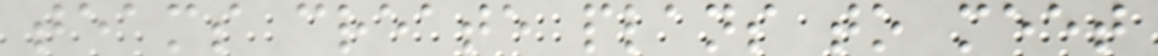teams create plans to meet
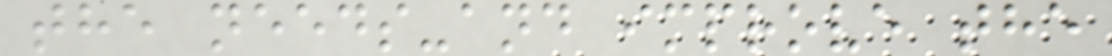the needs-and improve the
